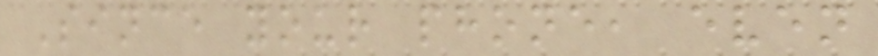Since your phone, even
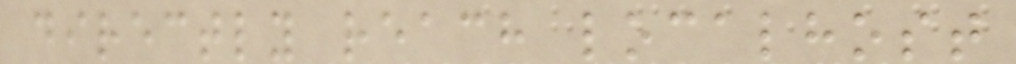directly reach localhost
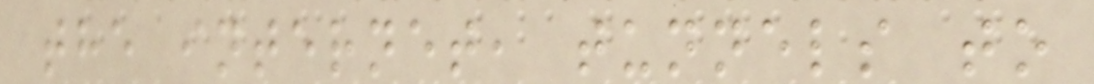the internet, tunnels to
